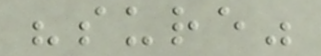"sure"
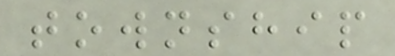township
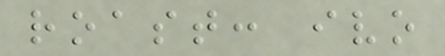roast: ivo
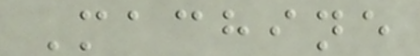Machine
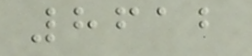8612
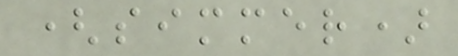(simmer)
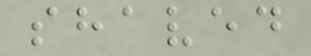shaved
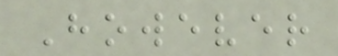However
